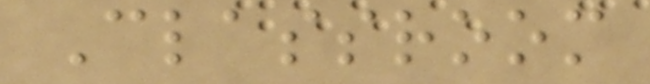Classroom
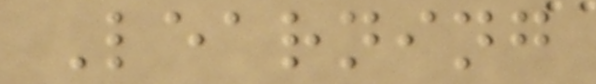Learning
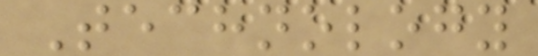Technology
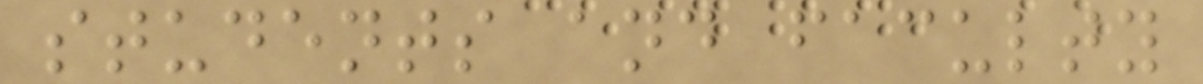students and faculty
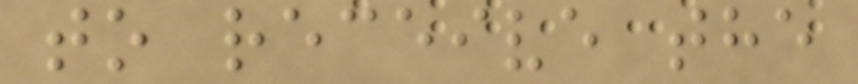to receive the
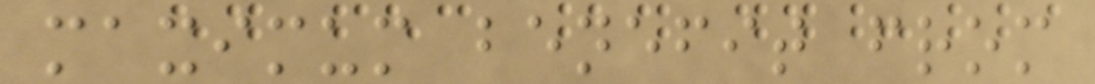maximum benefit from
